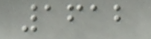1612
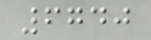6740
